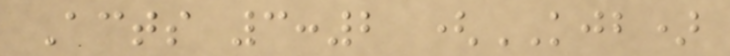Acts 3:2 (KJB)
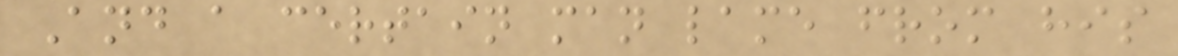And a certain man lame from his
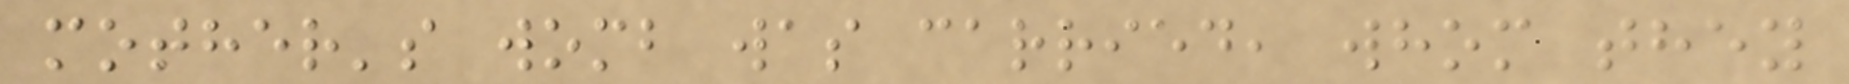mother's womb was carried, whom they
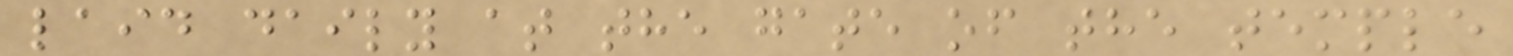laid daily at the gate of the temple
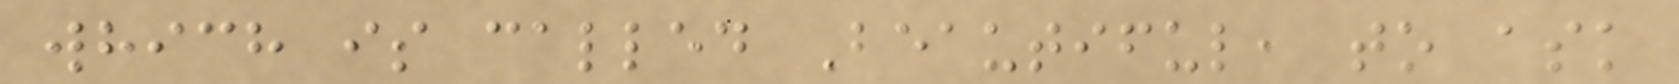which is called Beautiful, to ask
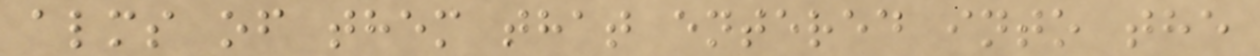alms of them that entered into the
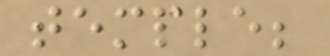temple;
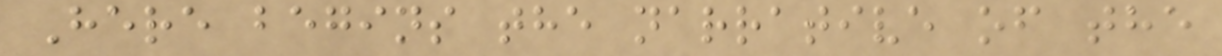Here begins the narrative of the
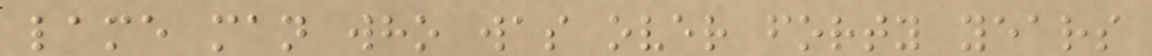lame man who was over forty years
